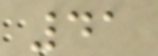41
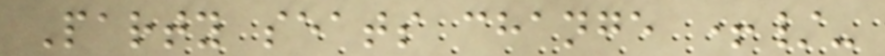Party seats change +/-
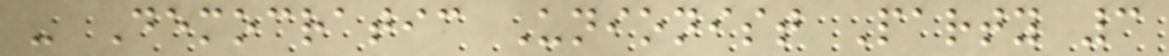- Democratic Unionist Party 3
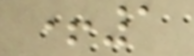+1
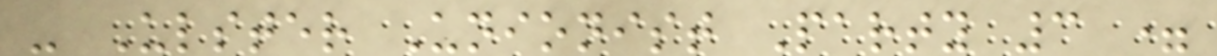- Ulster Unionist Party 3 =
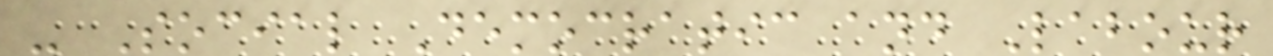- Social Democratic and Labour
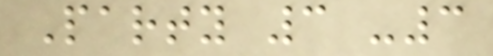Party 3 -3
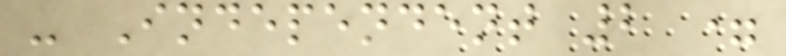- Independent 2 =
